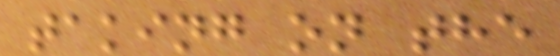taking on the
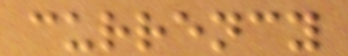currency
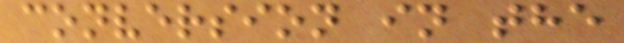conversion in the
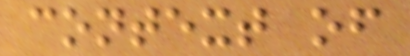context of
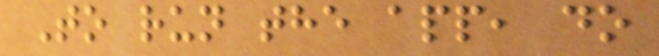To run the app, do
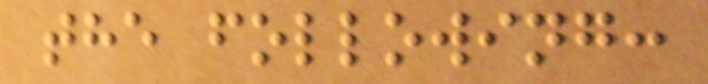the following:
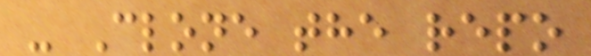- Clone the repo
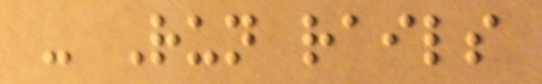- Run rails
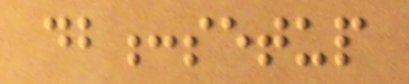db:setup
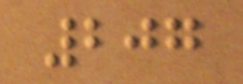207
